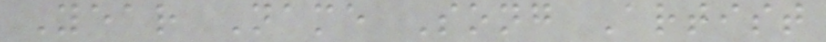Year Name Song Artist
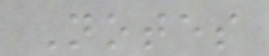Notes
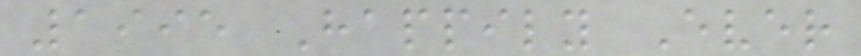1995 Happily Ever
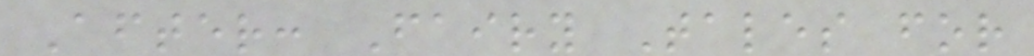After: Fairy Tales for
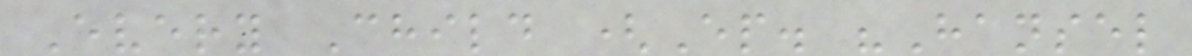Every Child (Ep. "Hansel
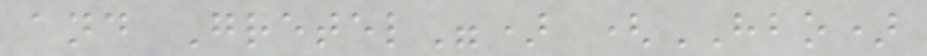and Gretel") (HBO)
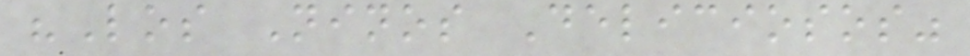"Los Ninos Deliciosos"
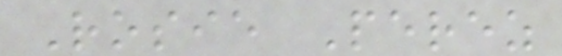Rosie Perez
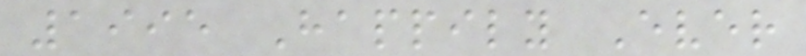1995 Happily Ever
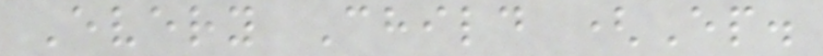Every Child (Ep.
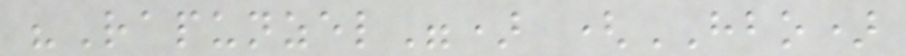"Rapunzel") (HBO)
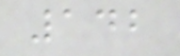142
